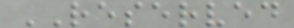RESERVED
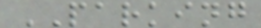PARKING
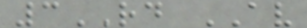3RD AV
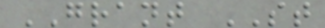GRANT ST
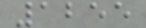1255
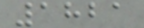1821
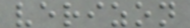verizon
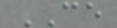CE
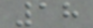18
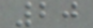20
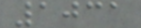1031
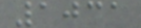1031
